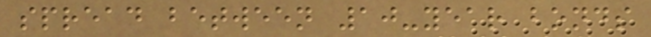spread between 10-year bonds
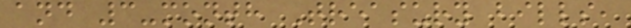and 3-month Treasury bills,
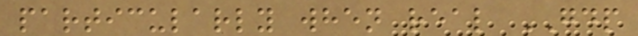particularly when real GDP
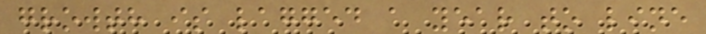growth is lagged a year to line
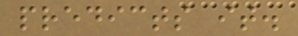predicts it.
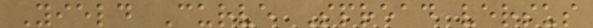Yield Curve Spread versus
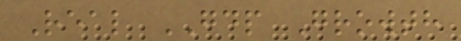Real GDP Growth
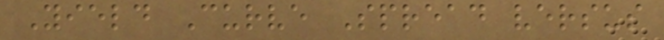Yield Curve Spread versus
